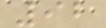92
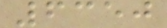6350
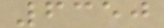6350
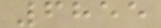6855
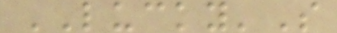LUCKY'S
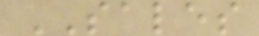SALES
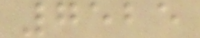7525
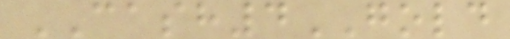CASH4GOLD
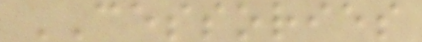CESSORIES
